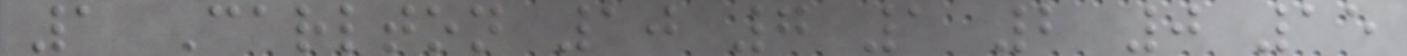1 Carlton 10 7 1 2 0 15
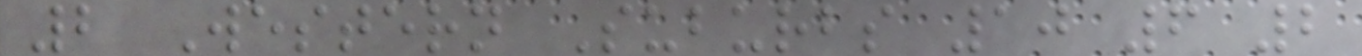2 Western Suburbs 10 6 2
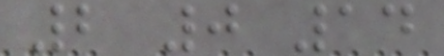2 0 14
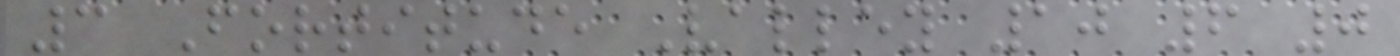3 Fortitude Valley 10 6 0
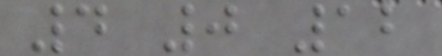4 0 12
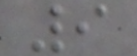9
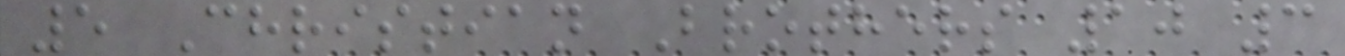5 Christian Brothers 10 3
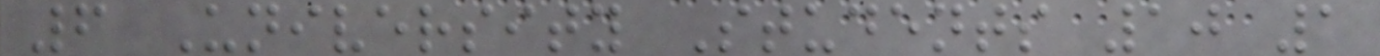6 University Students 10 1
